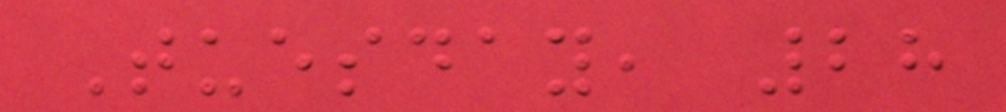Tuesday, 28
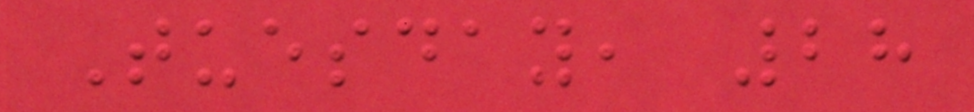Tuesday, 28
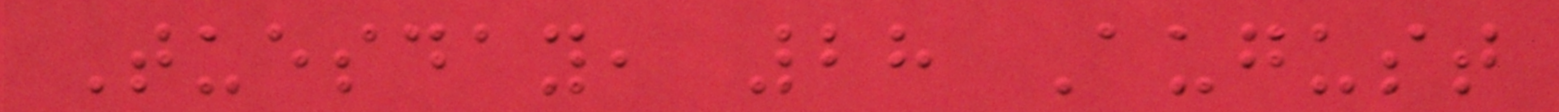Tuesday, 28 August
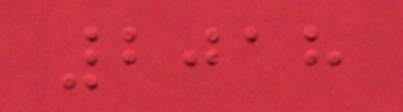2018
